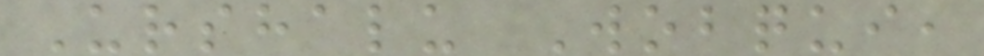Urshalu Wobqui,
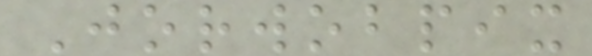Jorwobpix
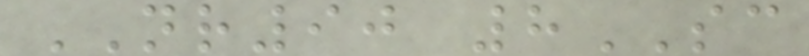NR90 8SC
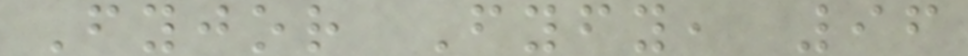Fyjor Fyfy, 96
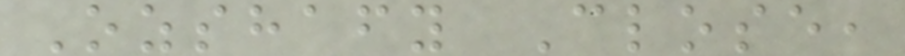Ozshafy Close,
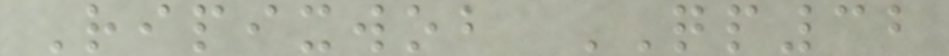Ripixwob QP32
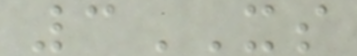3XS
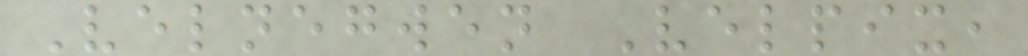Velnegwen Velpix,
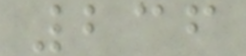236
